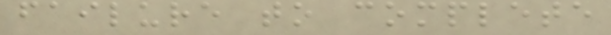failure to complete
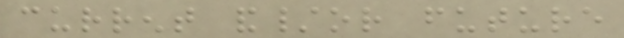current and/or future
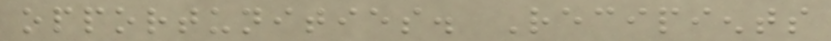opportunities. Recipients
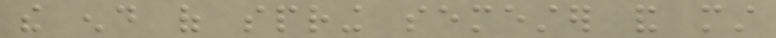the end of spring semester and must
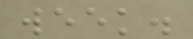week.
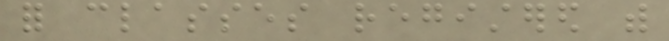for classes registered with
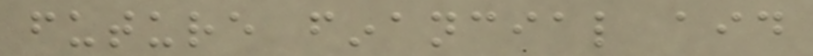future financial aid
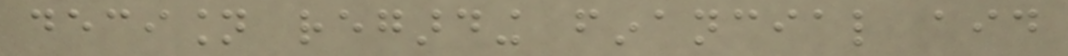decision regarding financial aid
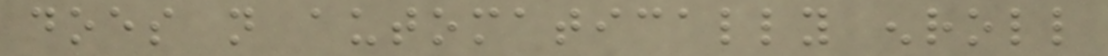does not automatically enroll
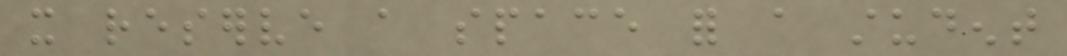it reserve a space for a student
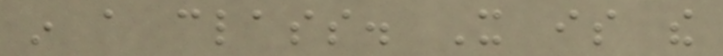in a class. It is the
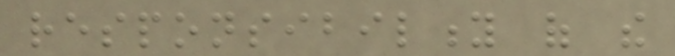responsibility of the
